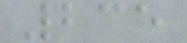235
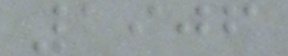1906
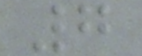7
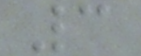3
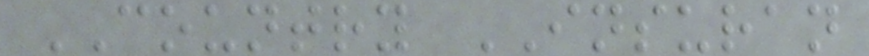COUNTRY INSURAN
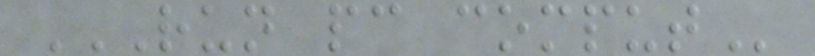RUN PC COMPUT
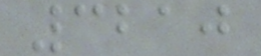3210
